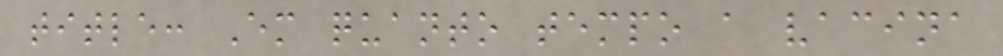title: Em quanto tempo a vacina
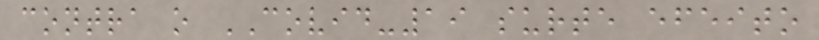contra o COVID-19 surte efeito
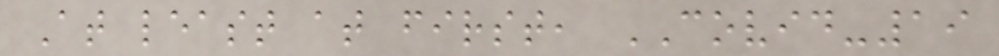At least at first, COVID-19
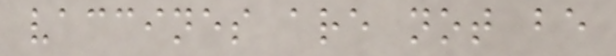vaccines are not be
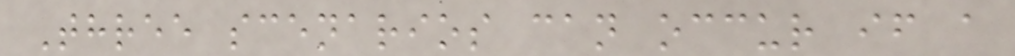Three scenarios can occur if a
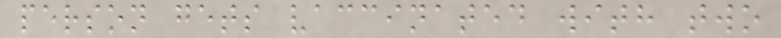person gets vaccinated with two
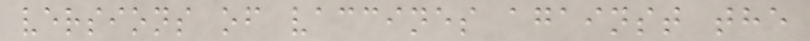versions of vaccines against the
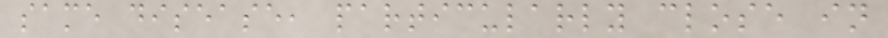same disease, particularly close in
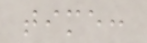time:
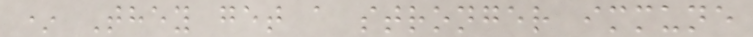* They get a stronger immune
